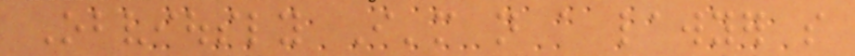Obviously I'm not a lawyer so
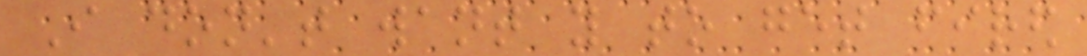I don't want you to get fired
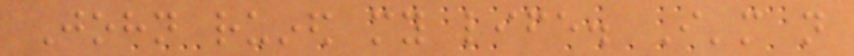John ruined my life. I'm not
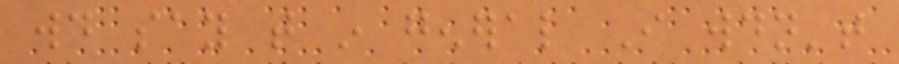would say that in general I wouldn't
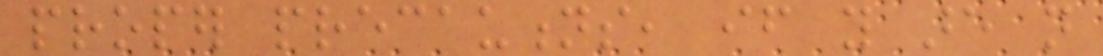proper precautions, if you are not
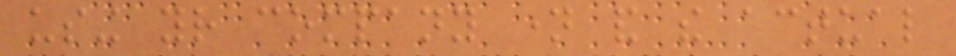using your company name and the actual
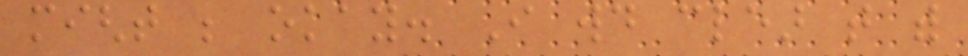might be okay. I would clear that with
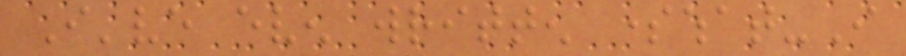I've even written somewhat-I
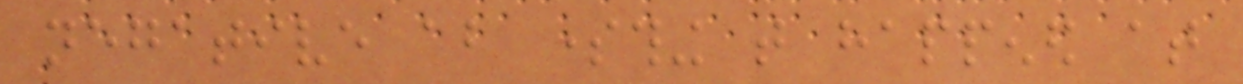negative about something that happened at
